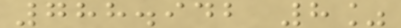788.942 8%
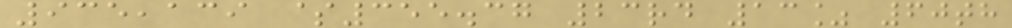935,139 $355.37 23rd 13% 60th
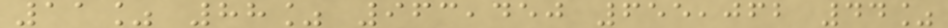11% 88% 963,450 655,062 44%
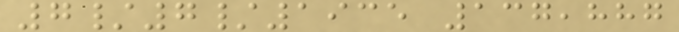7/7/1935 137,887
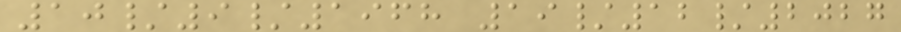10/9/1968 19/12/2027
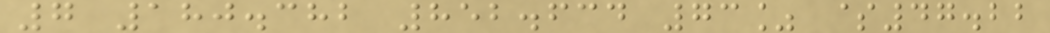7 180.382 852.634 73% $47.22
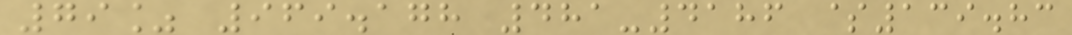79% 969.178 481-4186 $139.83
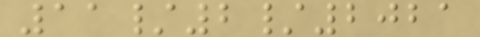11/2/2021
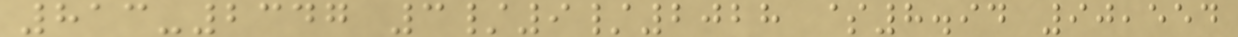813-2347 3/9/2028 $8.94 90,554
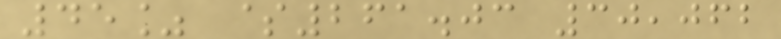45% $261.03 30,062
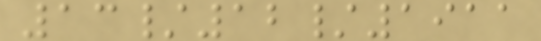13/12/1911
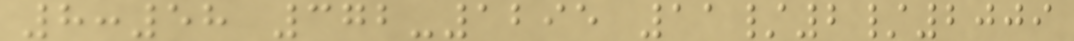8:58 372-1295 11/2/2009
